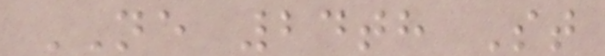NE 24th St
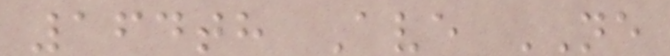164th Ave NE
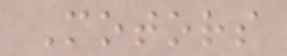Motors
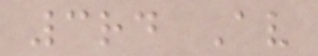3rd Av
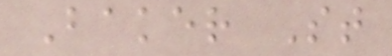Baker St
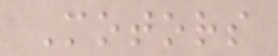Motors
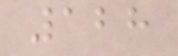128
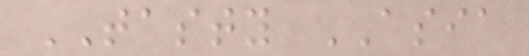TASTY ASIA
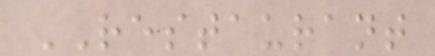RESTAURANT
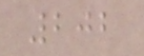202
